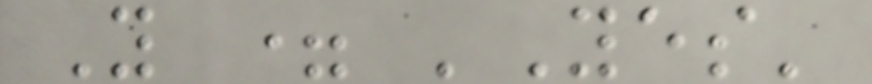Y = 'Yes'
